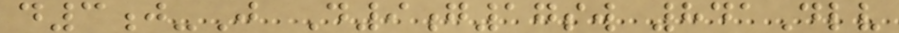d3j-J D9g17sw 841Dlv
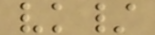vk/
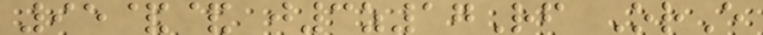95&& j3z17Rf OrE
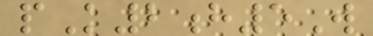pK2h5W
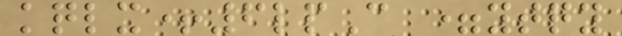kqlx+6lpC =ytqy
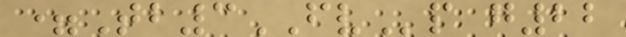=Tb3FVp g22
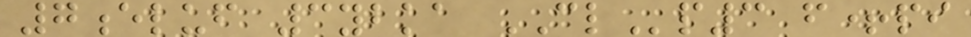7eluf 3ybka CLp3 f+pi
